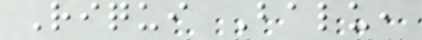Riqui Balu,
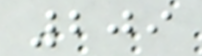209
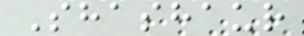Shashaur
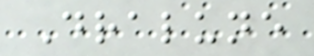Dralune
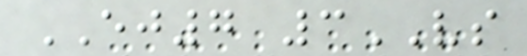EJ7 3VS
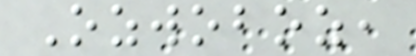Ozwoboz,
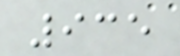935
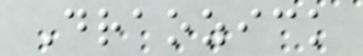Draozick
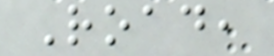Road,
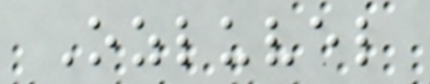Ozluvel
